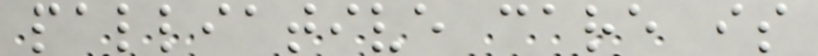palliative care is
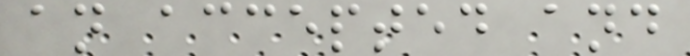an accepted and
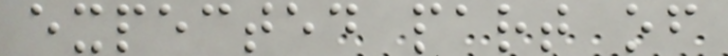expected part of
